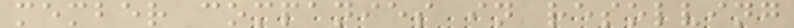member companies in resolving
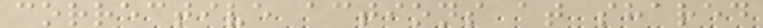corrective actions at shared
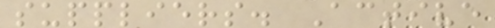suppliers. Active
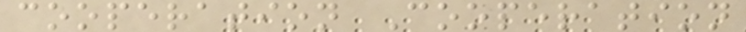cooperation Cooperation
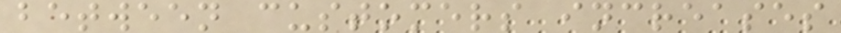between customers increases
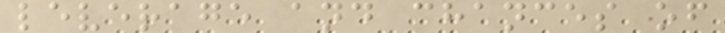leverage and chances of
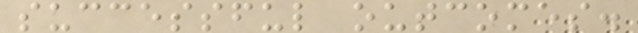successful outcomes.
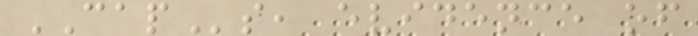CAPs, evidence of
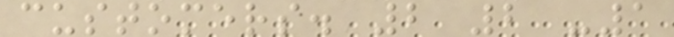customers. 2 2 -1
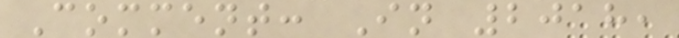Comment: In 2018,
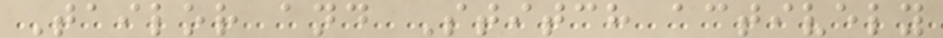Tailor and Stitch actively
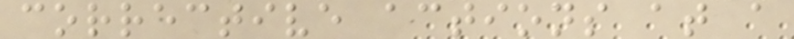corrective actions at a
